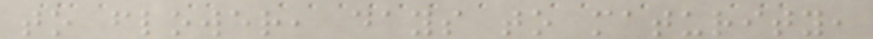to flower, days to maturity,
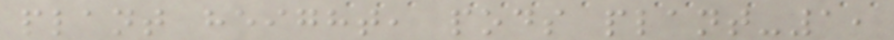plant height, pods plant-1,
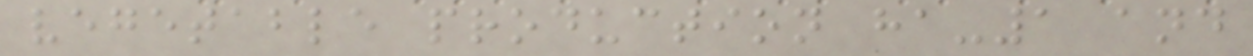vegetable production ha-1 and
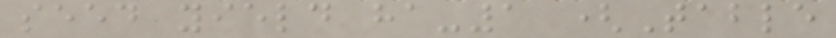seed yield ha-1 (Table
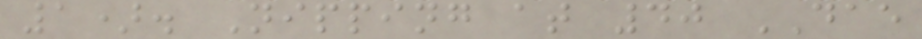1). Nipping at 40 DAE
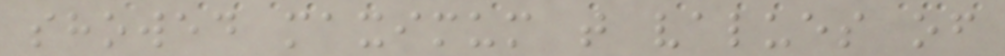showed maximum t values of
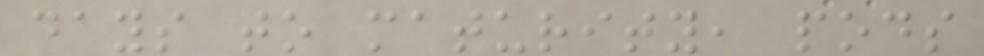days to maturity, pods
